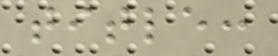title:
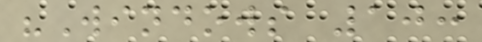"Windows 10:
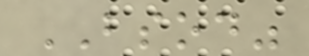BSOD"
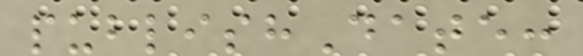publishDate:
